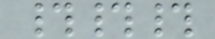###
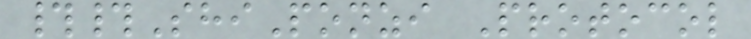##ShiPonzi Protocol
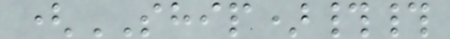(SHIP)##
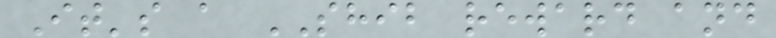It's a SHIB reward and
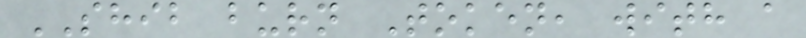SHIB burn Token, with a
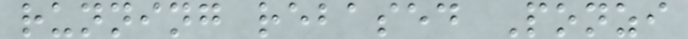running rebased Ponzi
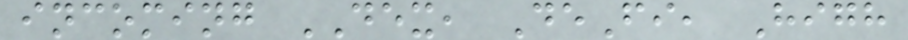incoming DEX, DeFi, High
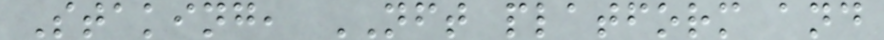Staking, NFT platform and
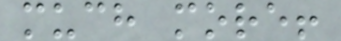much more!
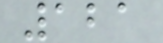121
